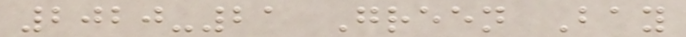2020-21 Green Bay
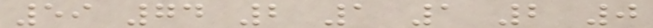59 74 2 1 1 2 0
